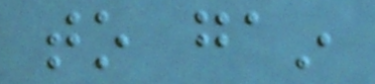to gain
